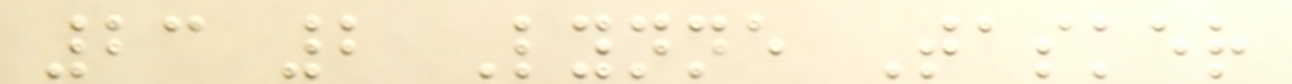23 2 Lynne Tasker
